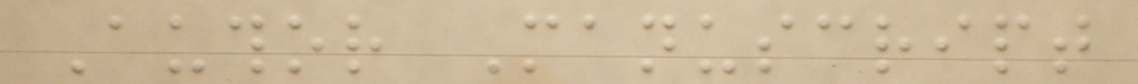Author Manuscript
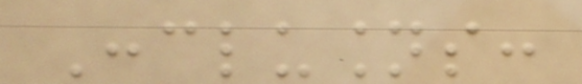Conclusions:
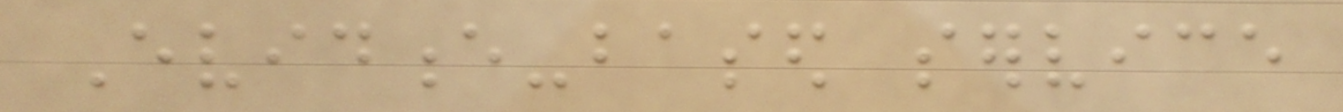Evidence-based service
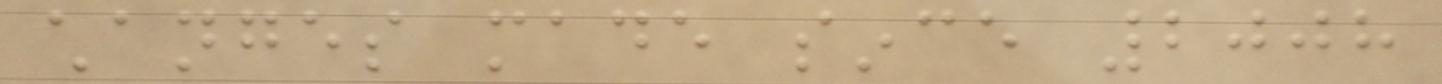changes made since 2008
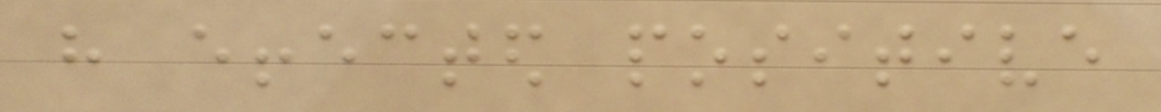have effected positive
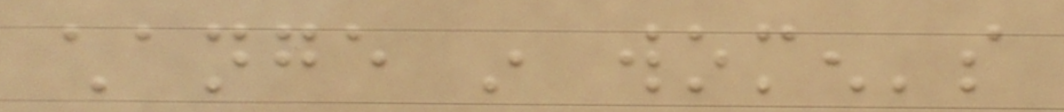change in women's
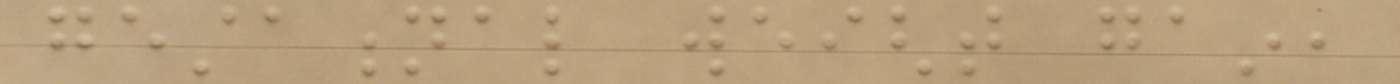gestational weight gain,
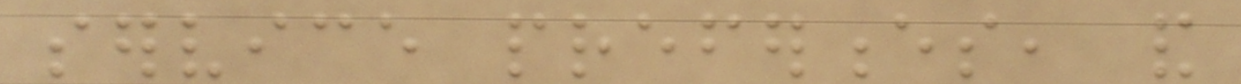service preferences, and
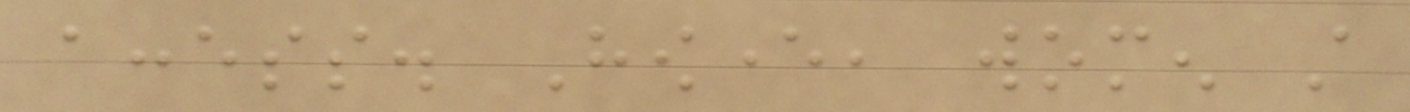access. However, women still
